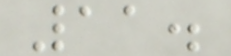11.
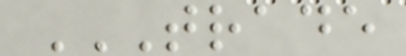TRADE
